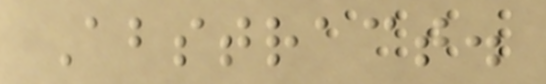Abstract.
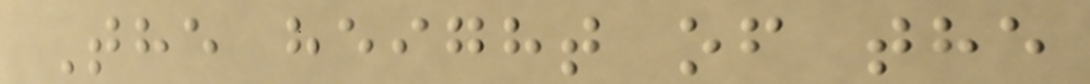The height of the
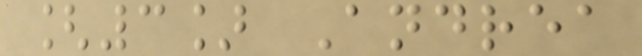[3] Andrea
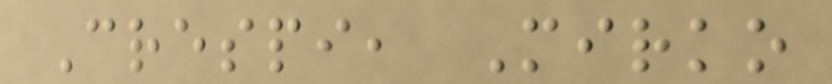Crespi, Mirko
